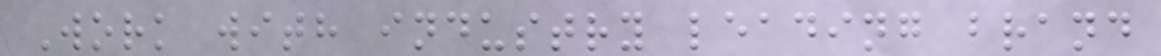Work with industry leading brand
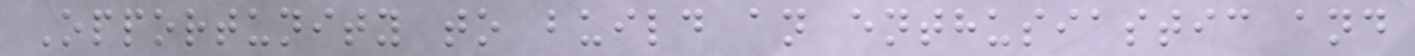Opportunity to build an enthusiastic and
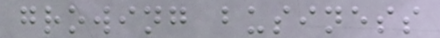growing business
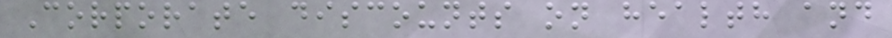Corporate discounts on health and
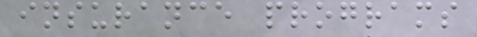insurance programs
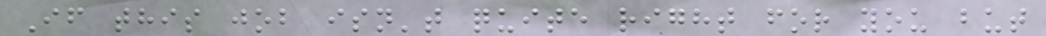If this job isn't quite right for you but
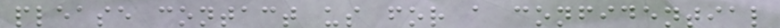please contact us for a confidential
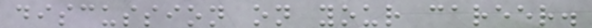discussion on your career.
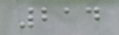214
